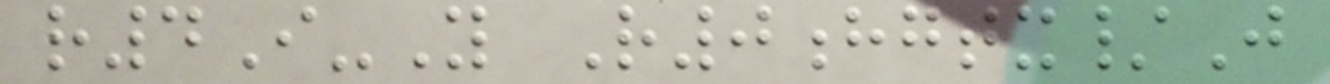r4I-Y R0hgtx/J
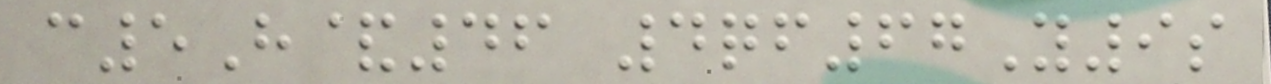c5H&46 4qf67Y9s
